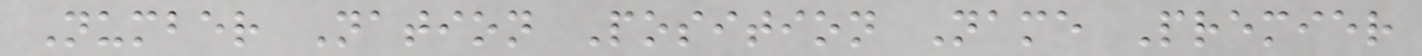Number Nation Position Name Premier
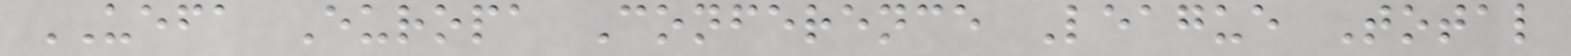UEFA Europa Conference League Total
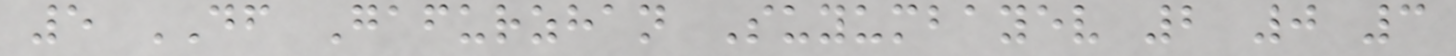5 DF Gafurzhan Suyumbayev 2 0 3
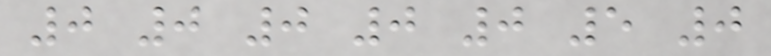0 0 0 0 0 5 0
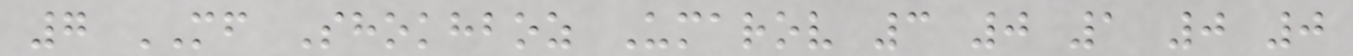7 MF Shokhboz Umarov 3 0 1 0 0
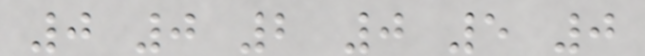0 0 2 0 5 0
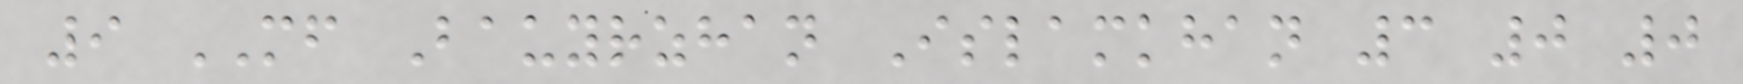9 MF Bauyrzhan Islamkhan 3 0 0
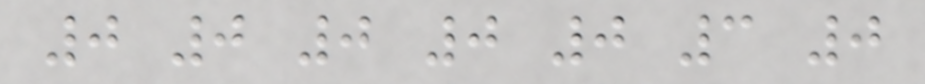0 0 0 0 0 3 0
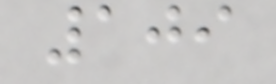109
